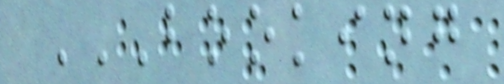BOOKING
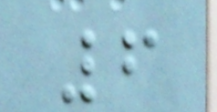6
